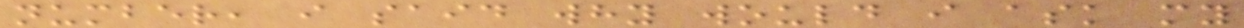number, i said why would i ask my
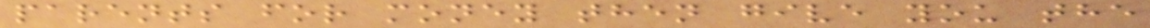parents for money then give you the
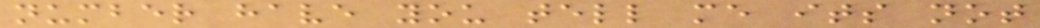number have you tell me its not
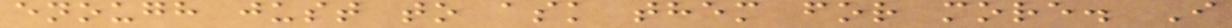enough just to ask them for more. I
